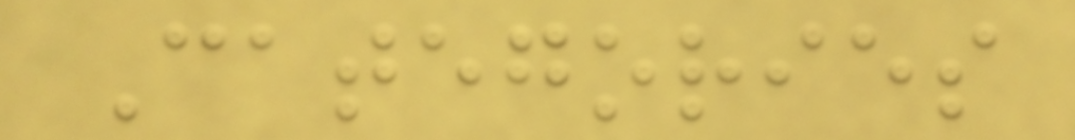Categories
